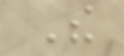The
